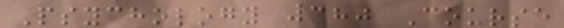Psychology 380 Course
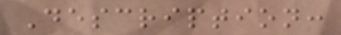Description:
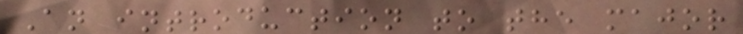An introduction to the major
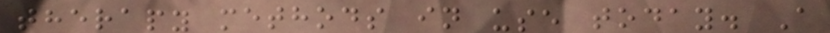therapy methods in use today. A
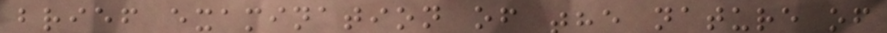brief examination of the nature of
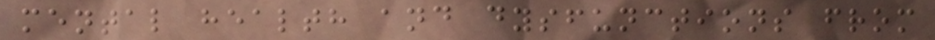mental health and dysfunctions from
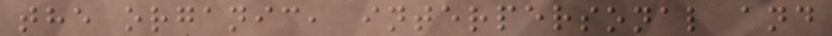the organic, interpersonal and
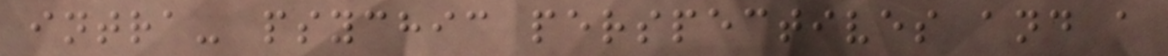intra- psychic perspectives and a
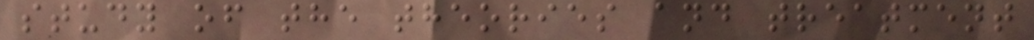study of the theories and treatment
